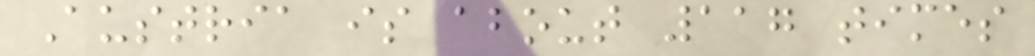Austria is about 117 times
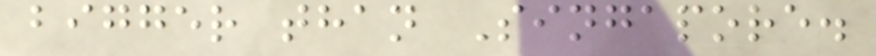bigger than Singapore.
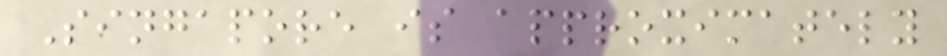Singapore is approximately
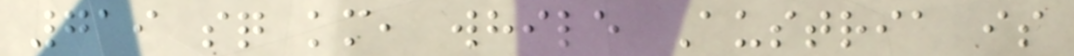719 sq km, while Austria is
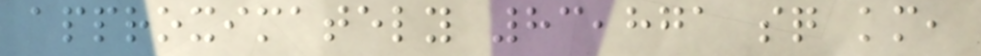approximately 83,871 sq km,
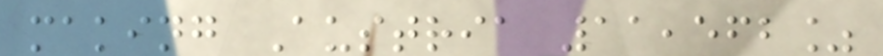making Austria 11,562%
